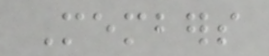Members
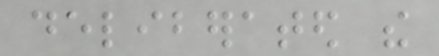deliberated the
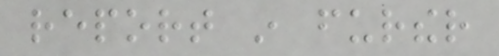report in further
